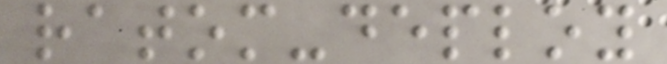ratom-deploy
